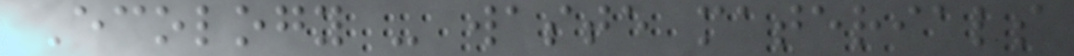Ecology - waste materials
